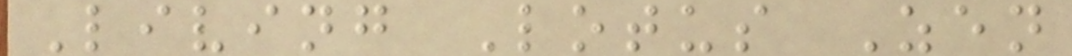Living Lotus Zen
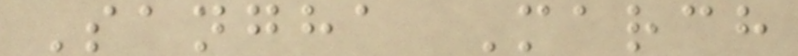Sangha March
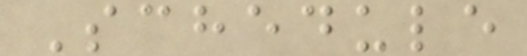Schedule
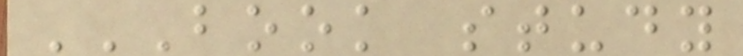BOOK STUDY
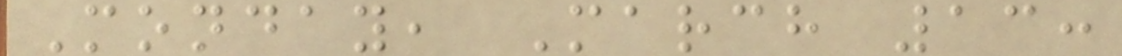Monday, March 13:
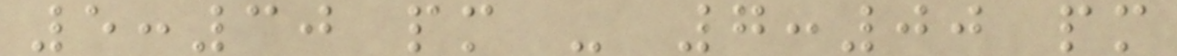5:30 pm - 7:00 pm
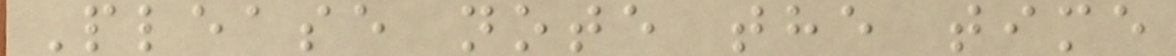Please note the time
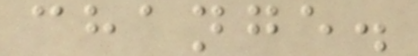change.
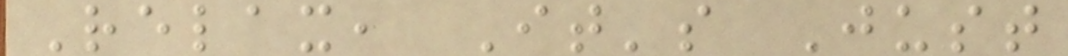Relax, It's Just
